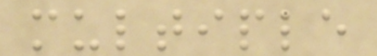multiple
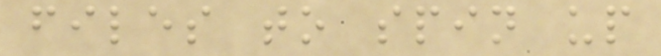files to spin up
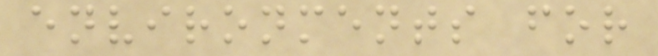environments for
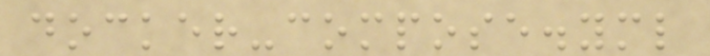docker-compose.yml
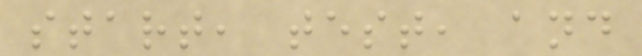start, test, and
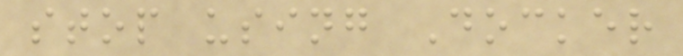stop using Docker
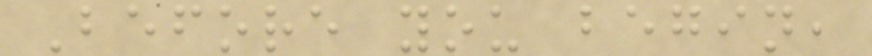Before you begin,
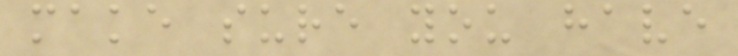make sure you have
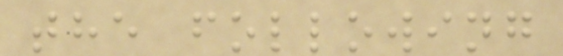the following
